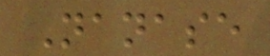Nanase
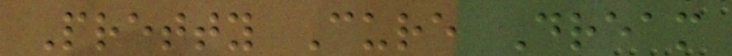Pretty Cure Dream
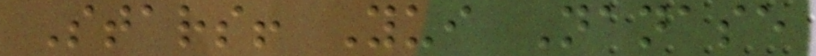Stars! Yui Nanase
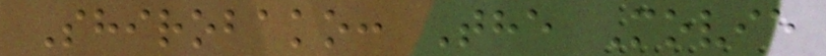Shirobako: The Movie
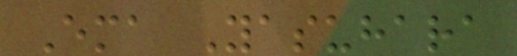Ema Yasuhara
